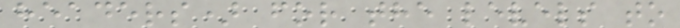headers) for the levels to
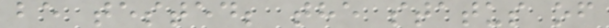be tested; the status of
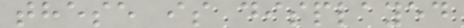these is displayed
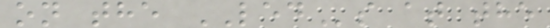on the LEDs at the
